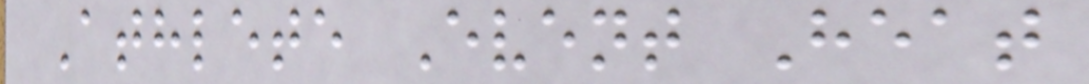Athlete Event Heat
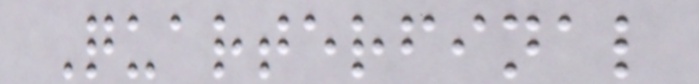Quarterfinal
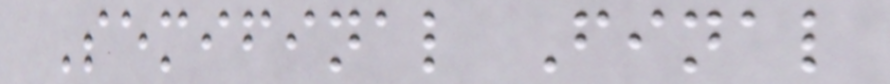Semifinal Final
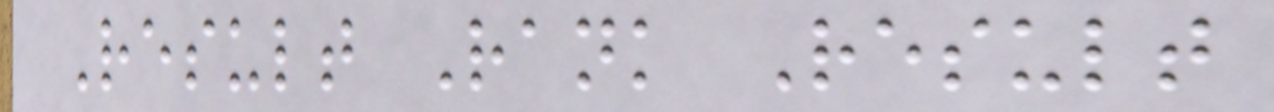Result Rank Result
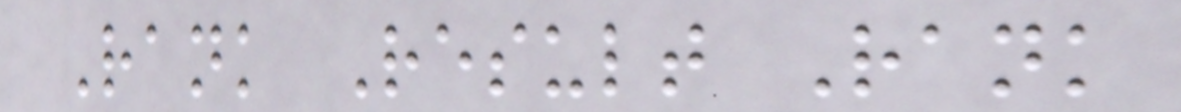Rank Result Rank
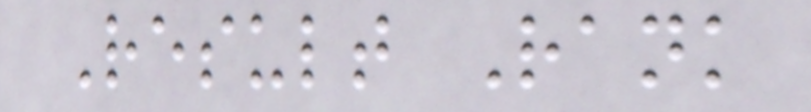Result Rank
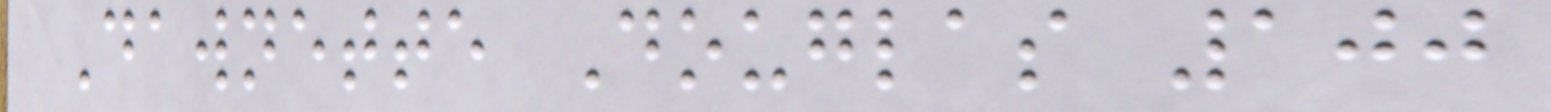Dawnette Douglas 100
